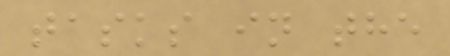tasks in the
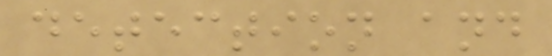detection and
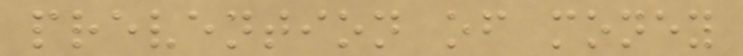prevention of money
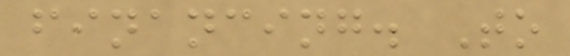financing. To
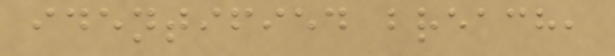identified breach,
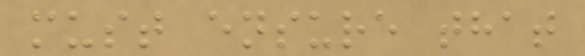must ensure that
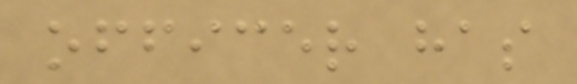officer has
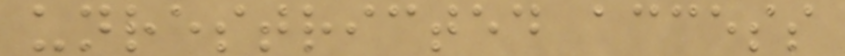unrestricted access
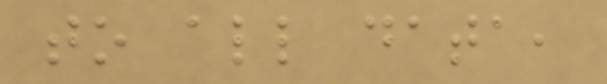to all data,
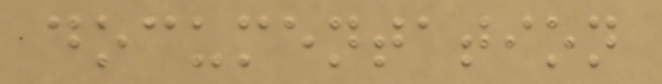documentation
